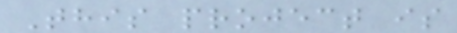This project is
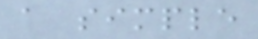a simple
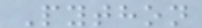Python
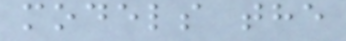models the
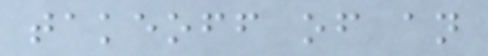takeoff of an
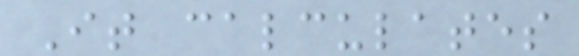It calculates
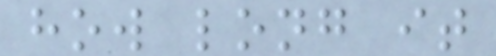how long it
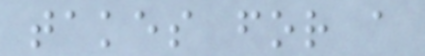takes for a
